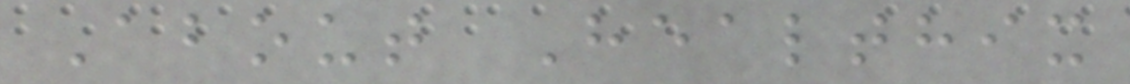About Healthix
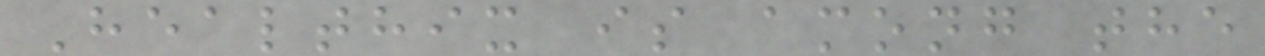Healthix is among the
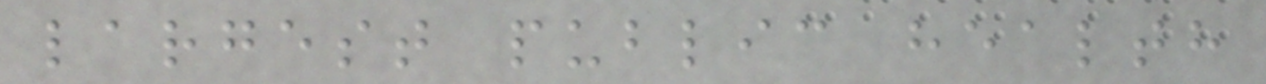largest public health
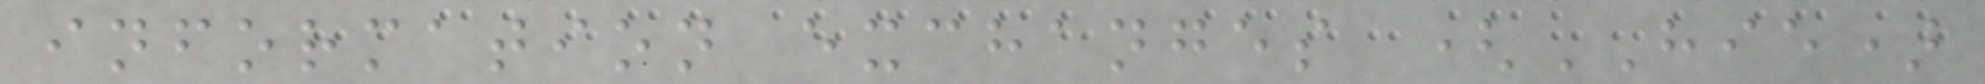information exchanges (HIE)
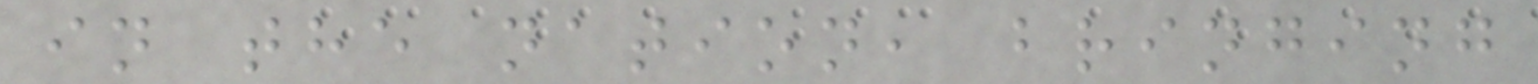in the nation, bringing
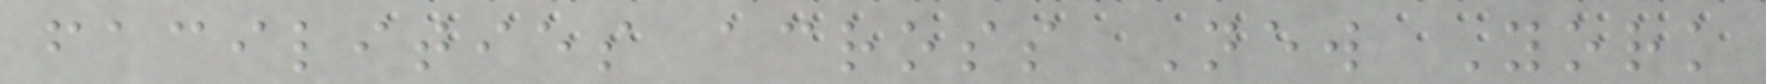facilities across New York
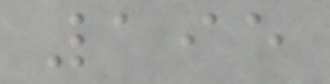195
